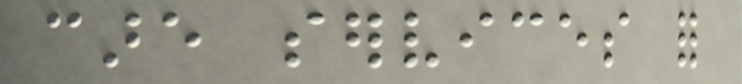care services for
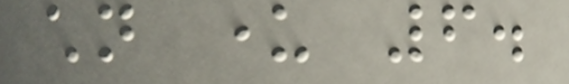children under 6.
